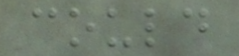could
